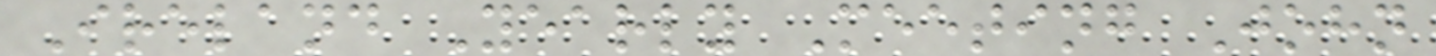Ireland Yearly Meeting John
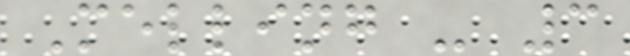Melling - 3
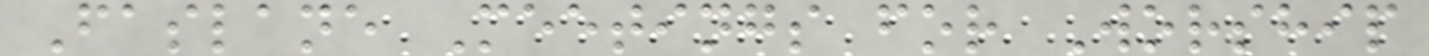Faslane Meetings for Worship
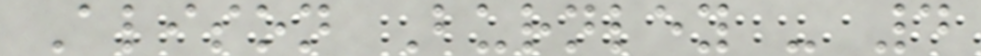Alison Burnley - 4
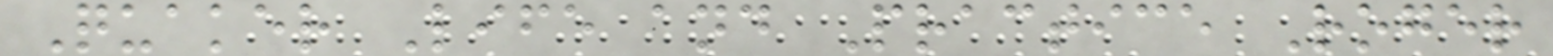Quaker Life and Practice Roger
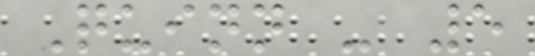Quinn - 5
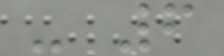- 6
